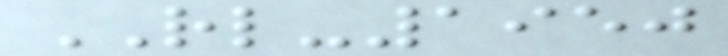RL-1950
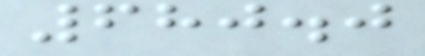680.0
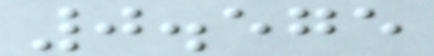0.575
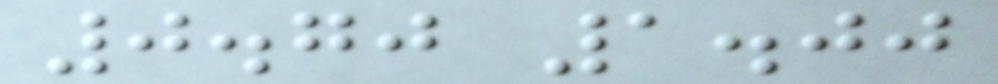0.70 1.00
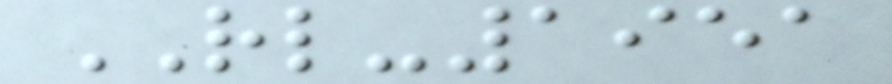RL-1951
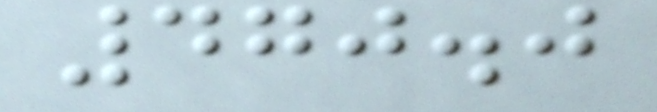470.0
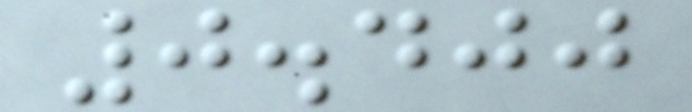0.400
